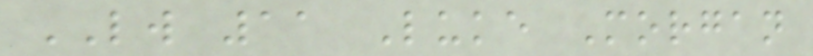LW 11 Luke Morgan
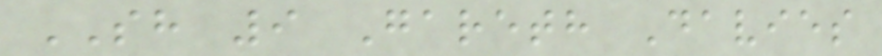SH 9 Gareth Davies
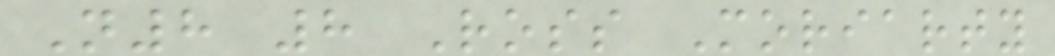N8 8 Ross Moriarty
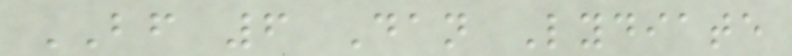BF 6 Dan Lydiate
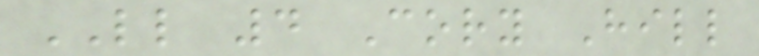LL 4 Cory Hill
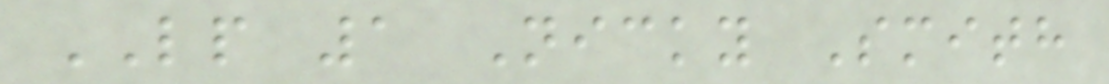LP 1 Nicky Smith
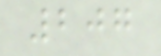207
